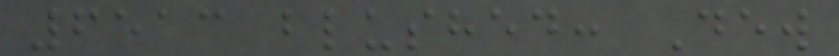6513 blushed: Dew
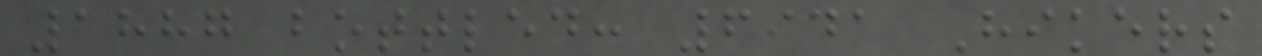1887 bottled: 6941 Hikers
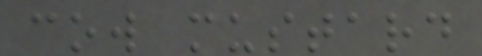cow mustard
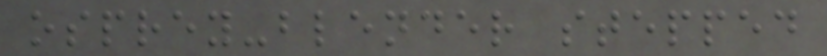osprey-blender stepped
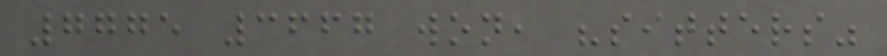7775 3667 won, "sitters"
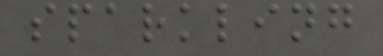sparkling
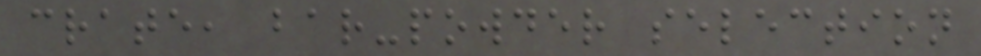crate, bar-powder selection
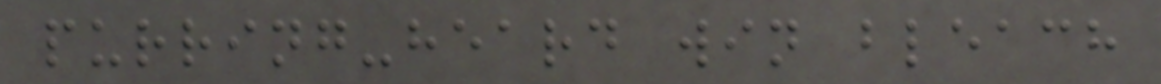purring-heard win bleach
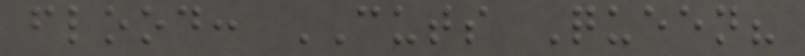flood: CUTS Queen?
